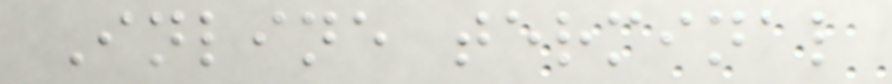Inline terminal
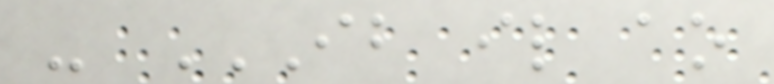- IB IL AO
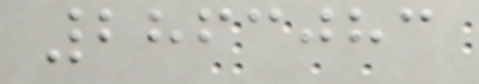2863083
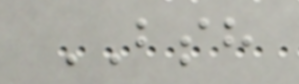BSH
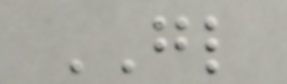GL
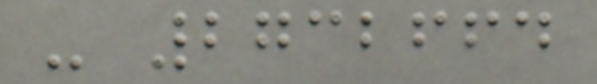- 2732664
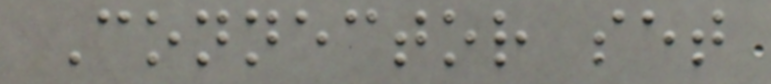Connector set
